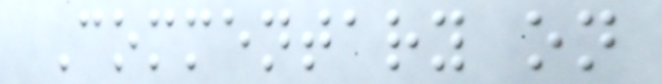Commentary on
